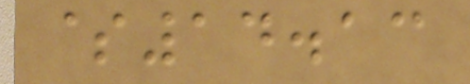$14.13
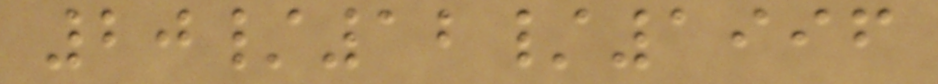20/12/1996
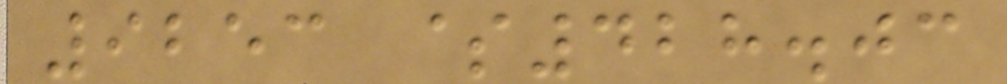9253 $428.03
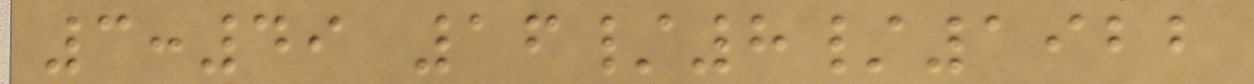3:49 16/8/1922
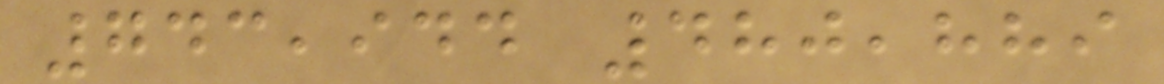743,944 480,889
